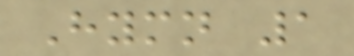Hymn 1
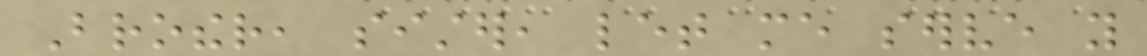Brother, sister, let me serve you
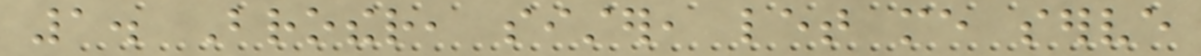1. Brother, sister, let me serve
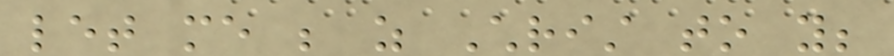let me be as Christ to you;
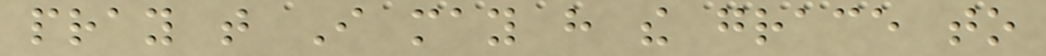pray that I may have the grace to
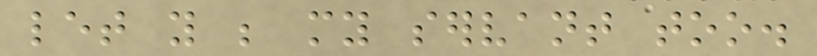let you be my servant too.
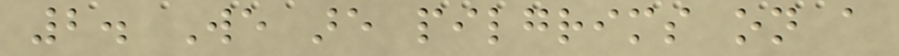2. We are pilgrims on a
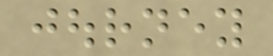journey
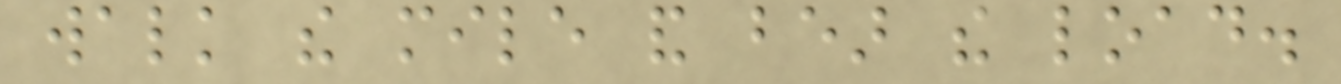walk the mile and bear the load.
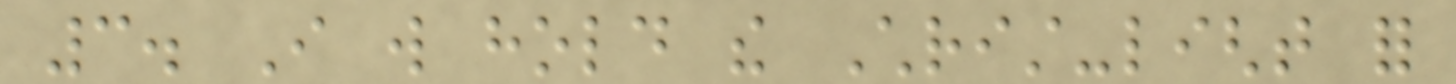3. I will hold the Christ-light for
